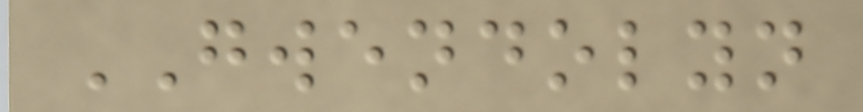GWENDOLYN
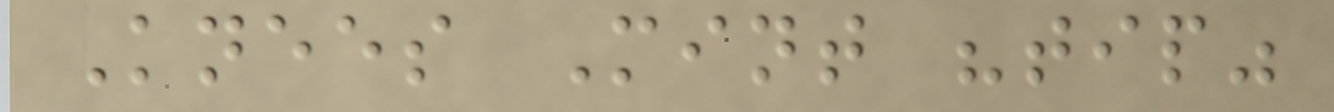Knees Mint "tip"
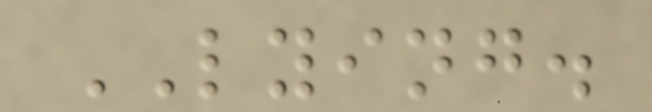LYING.
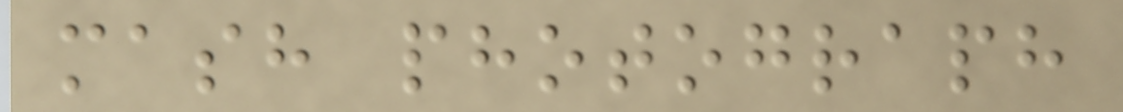mash photograph
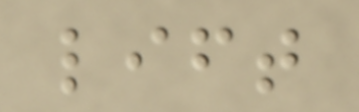lift
